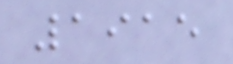1915
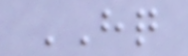HQ
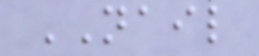NAIL
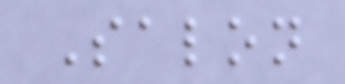Salon
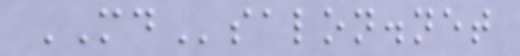MDsalon.net
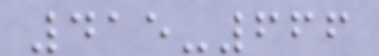415-666
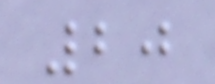20
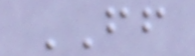FF
